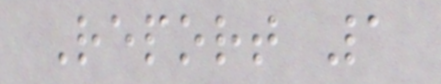Report 1
